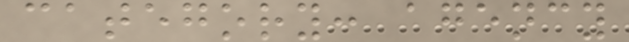category: agency
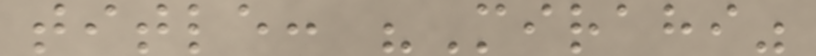title: "Mirahi"
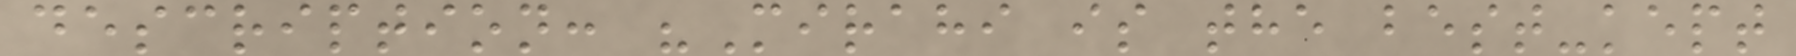description: "Mirahi is the best-kept
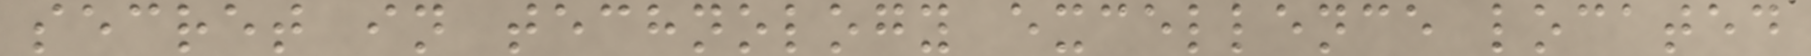secret in technology excellence located
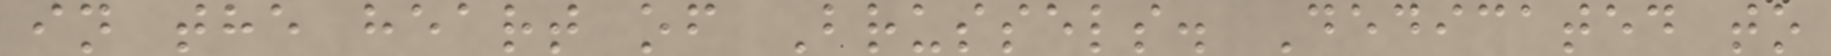in the heart of Brussels. Dedicated to
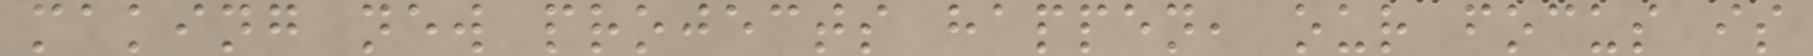making new projects happen, our focus is
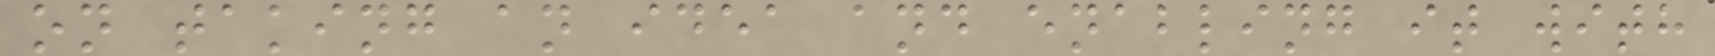on taking an idea and enabling it with
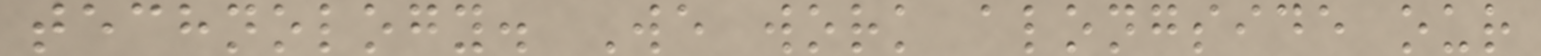technology. We work alongside our
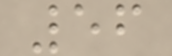56
